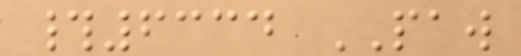#6334 PAW
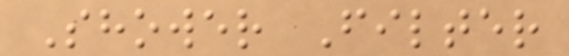Shower Filter
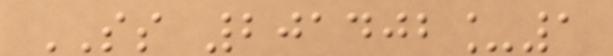SS 201402_1
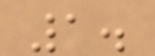1.
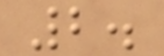2.
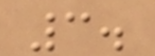3.
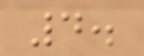4.
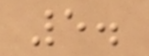5.
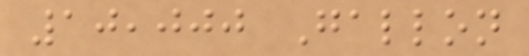10,000 Gallon
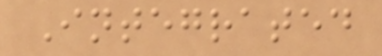Integrated
